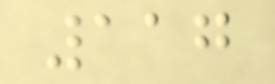117
